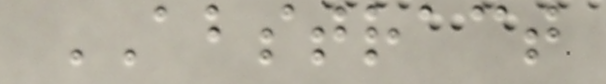ABSTRACT
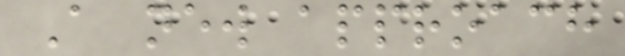A new approach
